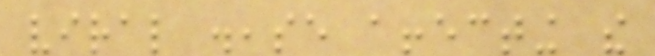viral disease affecting the
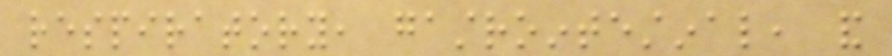respiratory, gastrointestinal, and
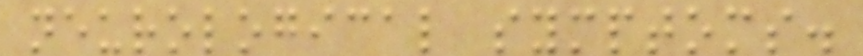neurological symptoms.
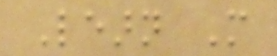Learn More
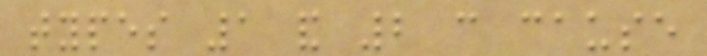types 1 and 2 can cause
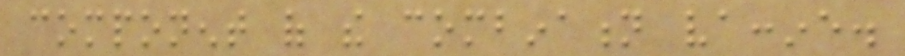component of the combination vaccine.
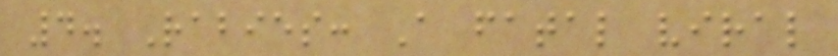4. Rabies: A fatal viral
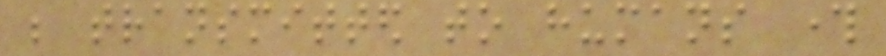be transmitted to humans through
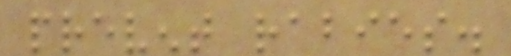prevent rabies.
